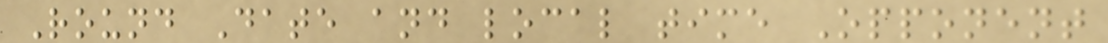Round Date and local time Opponent
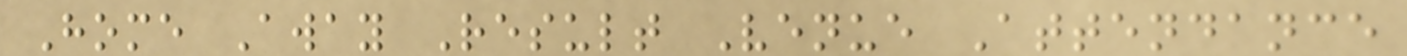Home Away Result Venue Attendance
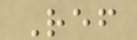Ref
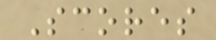Scores
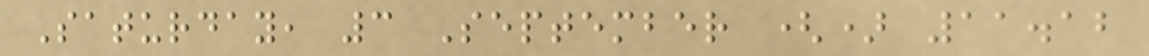Saturday, 3 September () 11.12
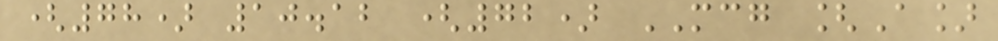(78) 10.12 (72) MCG [A]
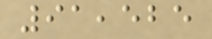91,525
